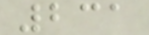231
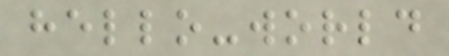hello-world
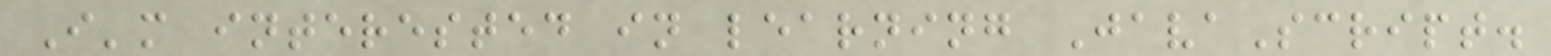I'm interested in learning JavaScript.
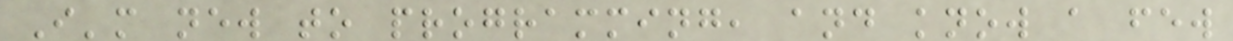I'm new to programming, and know a few
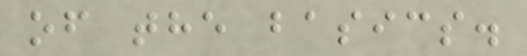of the basics.
